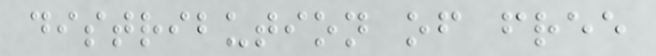distribution of free
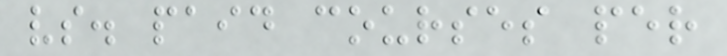vs. paid courses per
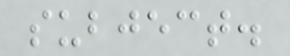subject.
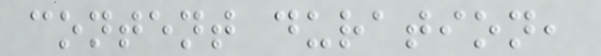content duration,
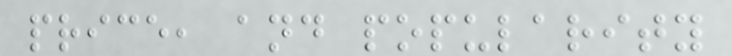price, and popularity
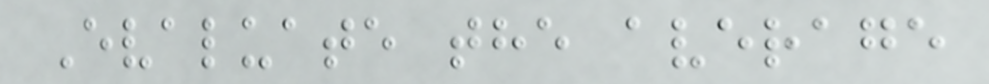Evaluate the average
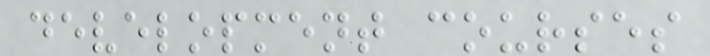development courses
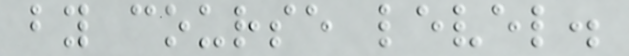by course level.
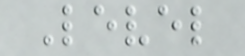Level
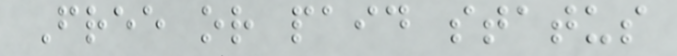Free or paid status
